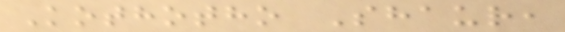Kothotho Shaur,
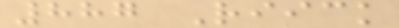887 Riick
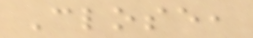Close,
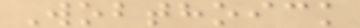Wobthoick
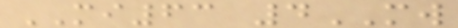MI63 4MW
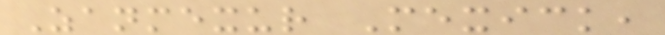Zanmexur Mexick,
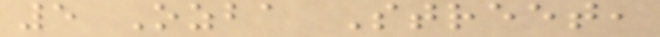5 Ozba Street,
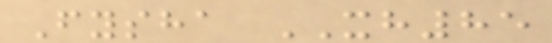Fysha XH85
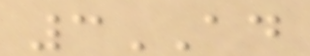3AD
